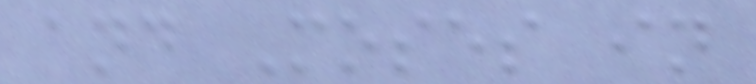and Moses in
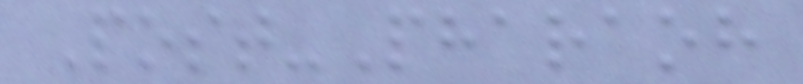Post-Pharaoh
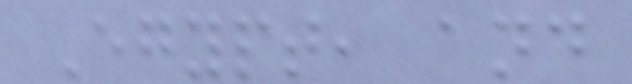Egypt, and
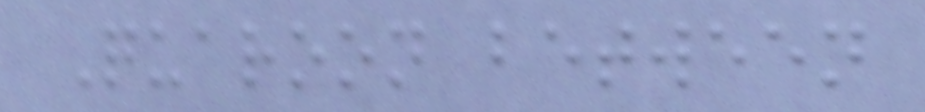Quaroon between
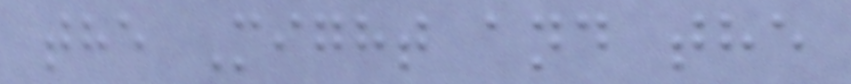the Might and the
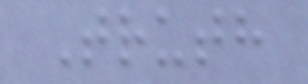Truth
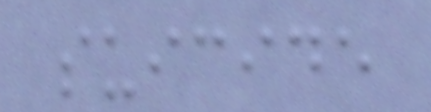suicide
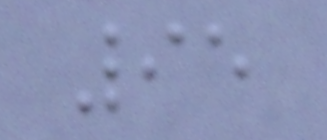95
